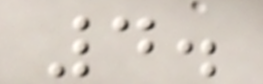4.
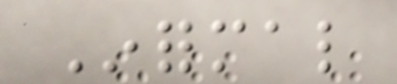Informal
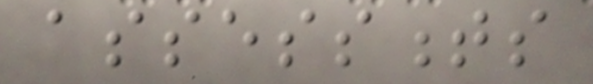assessments
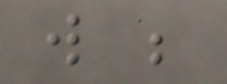will be
